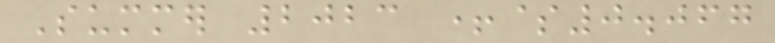Summer 2023 +$0.067
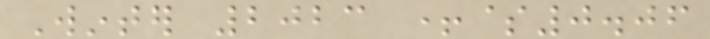Winter 2023 +$0.06
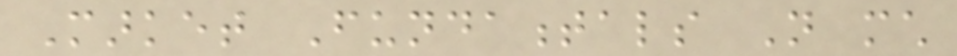Market Fundamentals Not much
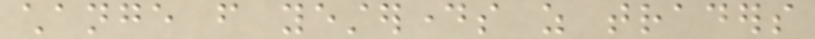change from yesterdays as traders
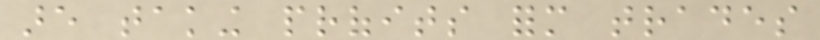are taking profits form trades
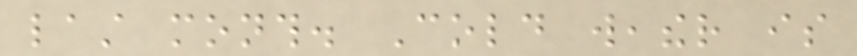last month. Cold weather is
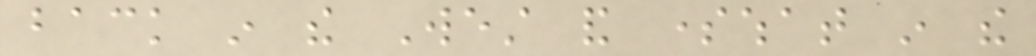back in the West and somewhat in the
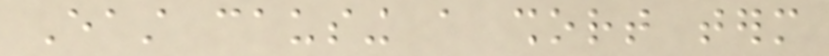East causing a short term
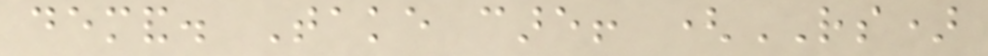demand. Take care! (RS)
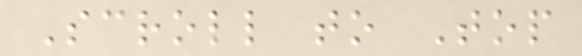Scroll to Top
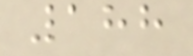188
